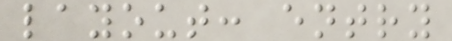layout: entry
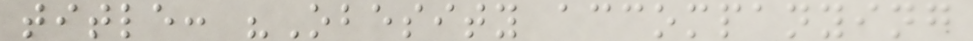title: "Obesity accompanying
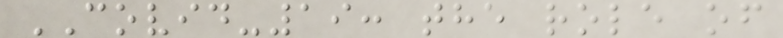COVID-19: the role of
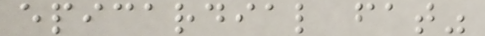epicardial fat"
